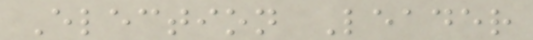Election Leader
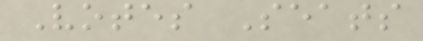Votes Seats
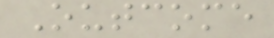Outcome
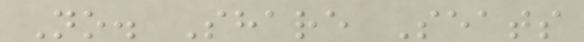No. Share Seats
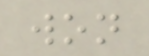won
